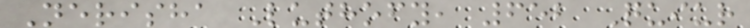Nerisha Luthofy, 652 Quiur
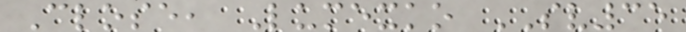Close, Lumexko SV35
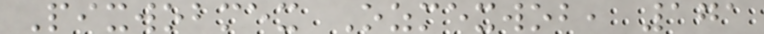Pixwobmex Ozmexwob, 171
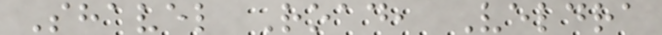Shavel Road, Veldra
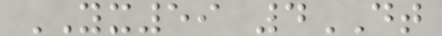YX59 4DT
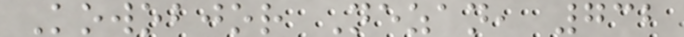Kowobjor Nezan, 732
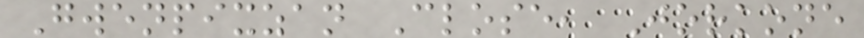Gwenpixzan Close, Jorkone
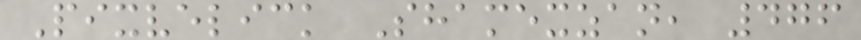Pixvelick Shamexzan, 476
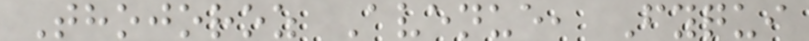Thojoroz Avenue, Fyqui
